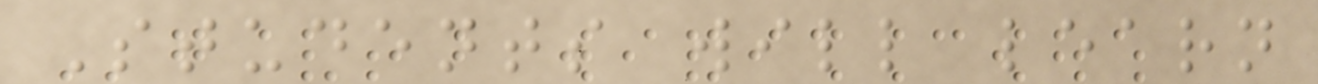Students will learn
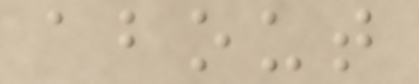about
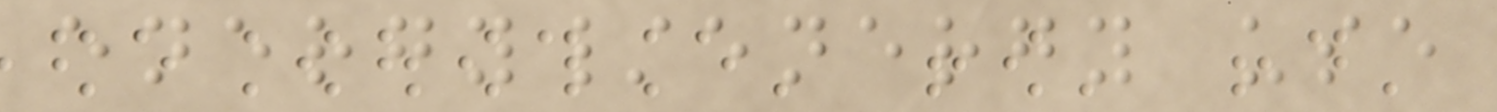energy/energy use
